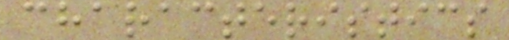characteristics
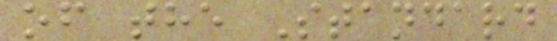of the Standard
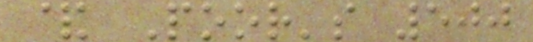& Poor's 500
